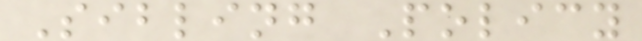Sibling Policy
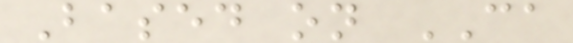Based on CA
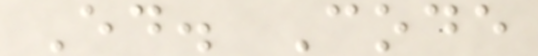Ed. Code
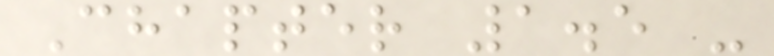Chapter 1.5 -
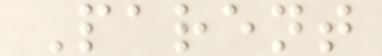Parent
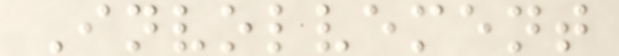Involvement
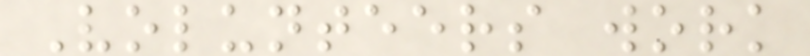Volunteers work
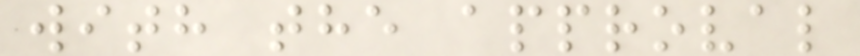with the approval
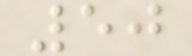50
